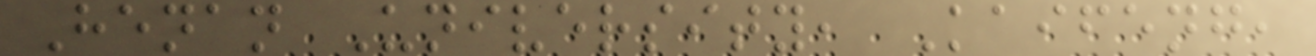Henan University, Kaifeng,
